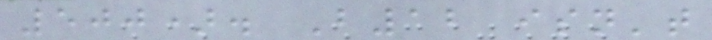500). B12 isn't
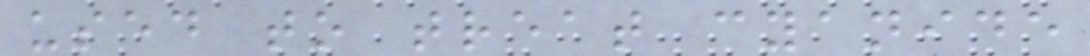used to treat cyanide
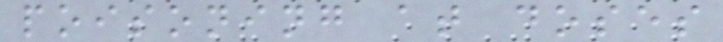poisoning at doses
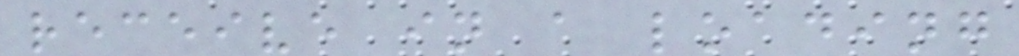receive in a loading
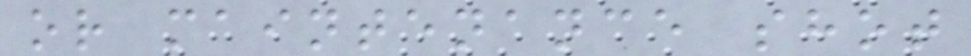or maintenance shot
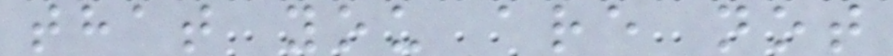that you are not
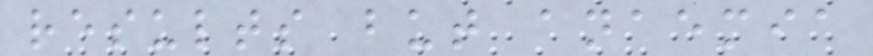results but anaemia
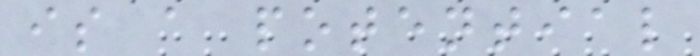is a potential
